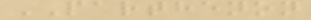PARTHENON
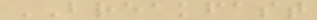BREAKFAST
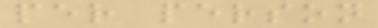per person
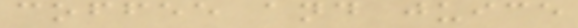coffee and juice
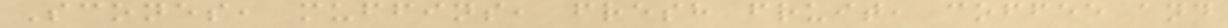Scones, muffins, fresh fruit, coffee and
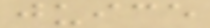juice
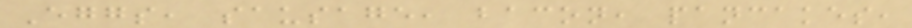Eggs, sausage, bacon, pancakes,
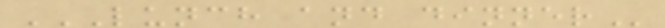LUNCH AND DINNER
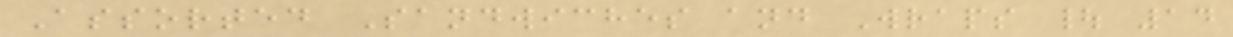Assorted Sandwiches and Wraps | 14
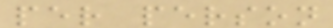per person
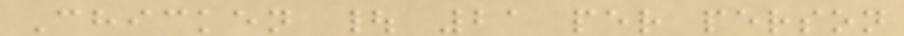Chicken | 21 per person
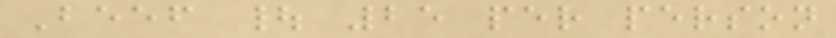Beef | 25 per person
